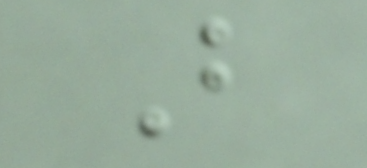B
